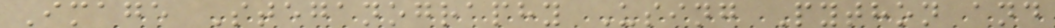Image Steganography Using Python and
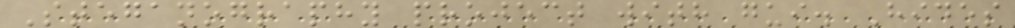Steganography project with gui. Hides
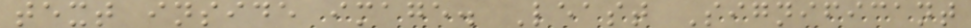text inside image. Least Significant
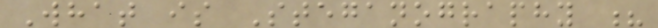What is Steganography ?
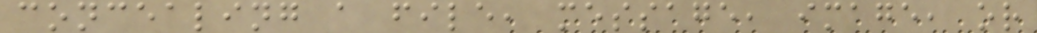concealing a file, message, image, or
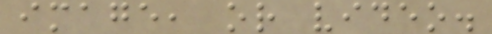image, or video.
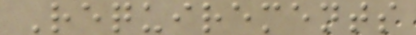Requirements
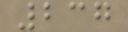237
